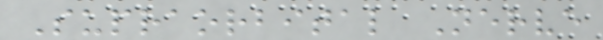Supraorbital Nerve
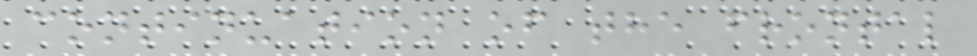continuation of the frontal
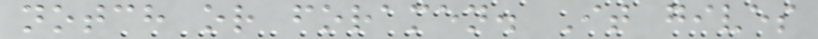notch or foramen. It gives
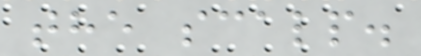the scalp.
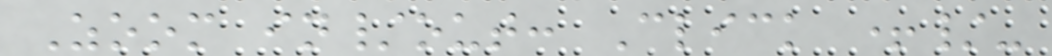Zoom in/out: Click +/-
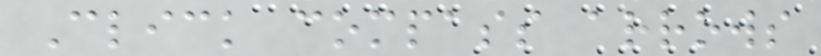Click compass arrows
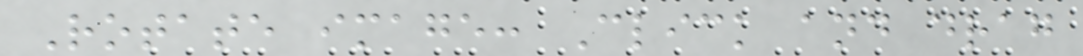Rotate image: Click and drag
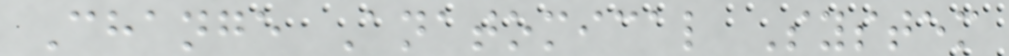Change Anatomical System
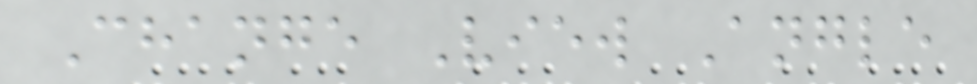Change View Angle
